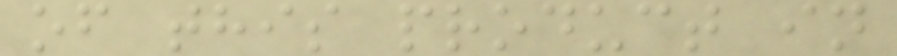of this product in
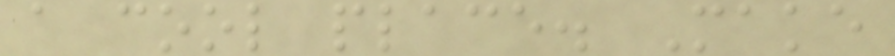a cool place. Make
